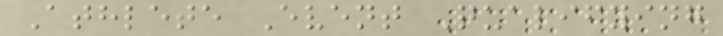Athlete Event Qualifying
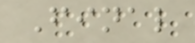Final
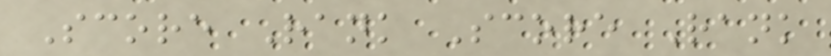Score Rank Score Rank
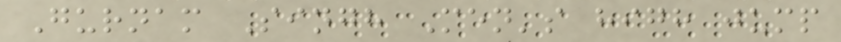Gurnam Singh Men's high jump
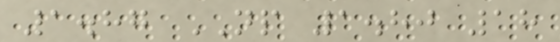1.87 NP 1.80 18
